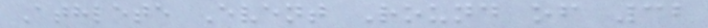Athlete Event Round of 32
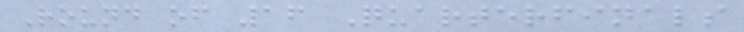Round of 16 Quarterfinals
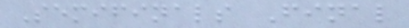Semifinals Final
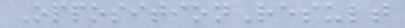OppositionResult
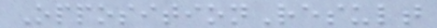OppositionResult
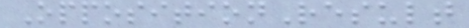OppositionResult
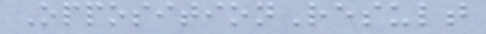OppositionResult
